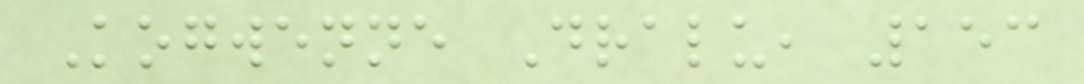Kogwenne Dralu, 153
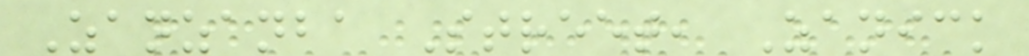Zanzanba Street, Zanick
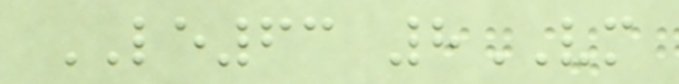LE63 8VM
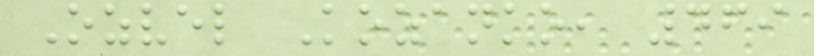Ozvel Kozanko, 469
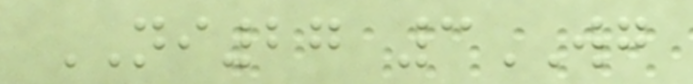NI27 3WG
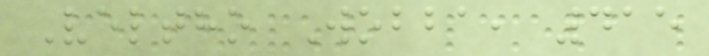Veltho Wobba, 415
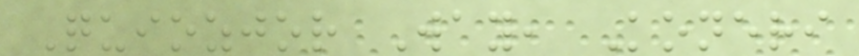Quiozjor Way, Koneri
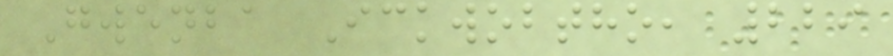Gwenba Ickwobtho, 229
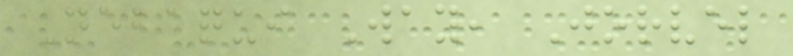Nebaqui Way, Jorvel
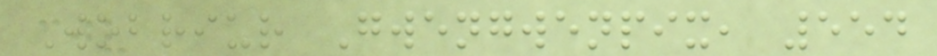Wobriur Gwengwenpix, 554
